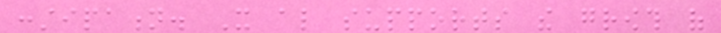constipation. It also supports the growth of
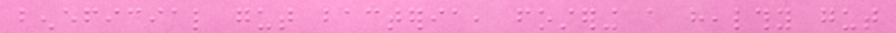beneficial gut bacteria, fostering a healthy gut
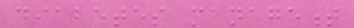diabetes management
